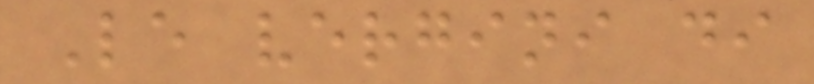Le vergini di
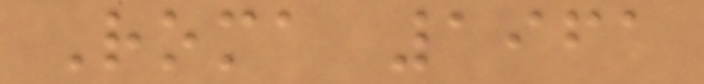Roma 1961
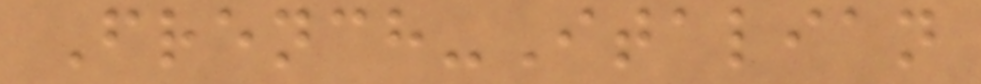French-Italian
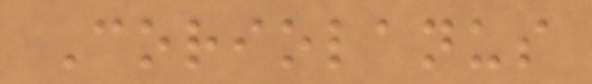Coriolanus
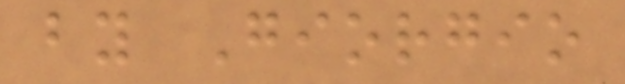by Giorgio
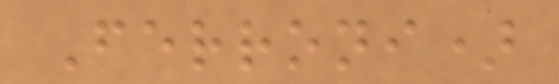Ferroni)
